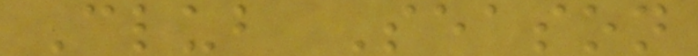Club Season
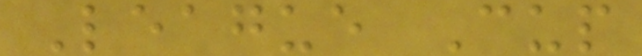League Cup
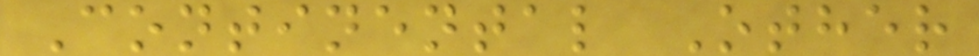Continental Other
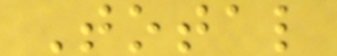Total
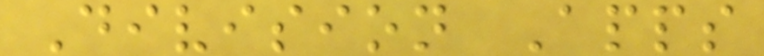Division Apps
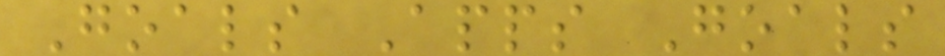Goals Apps Goals
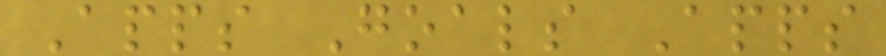Apps Goals Apps
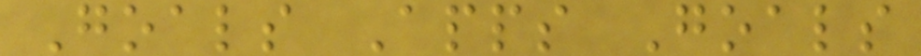Goals Apps Goals
